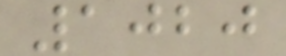1020
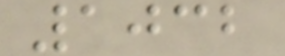1032
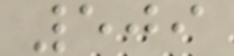509
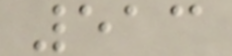513
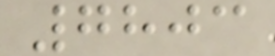7803
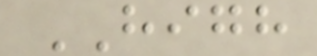HIGH
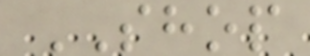SHOP
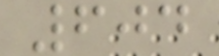604
